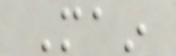Main
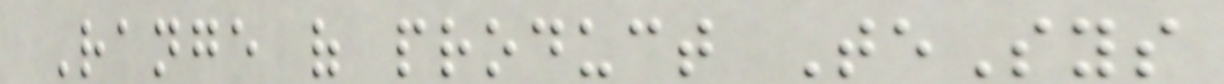Range of product TeSys
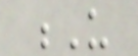U
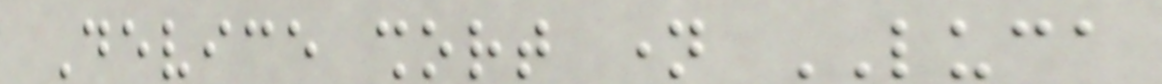Device short name LUCA
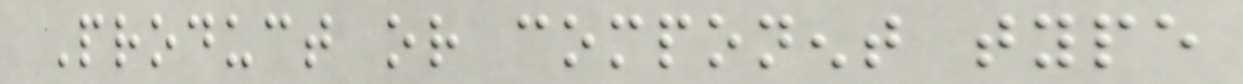Product or component type
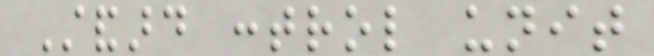Standard control unit
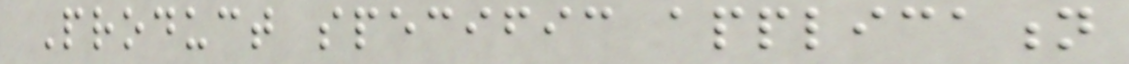Product specific application
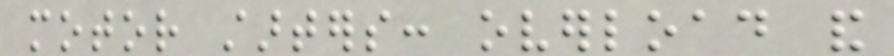motor starters: overload and
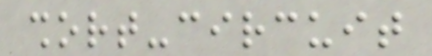short-circuit
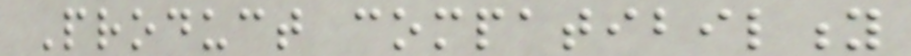Product compatibility
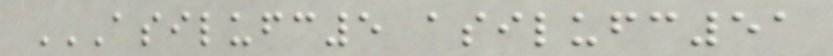ASILUFC5 ASILUFC51
